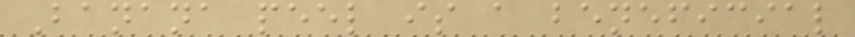Banana peel is a beneficial
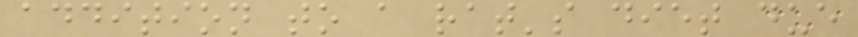addition to a rat's diet due
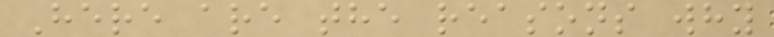Here are the reasons why
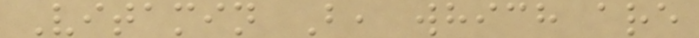Vitamin B, which are
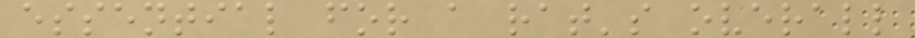essential for a rat's overall
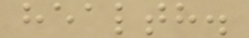health.
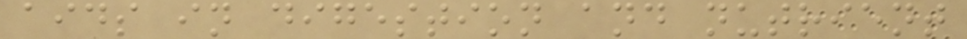aids in digestion and nutrient
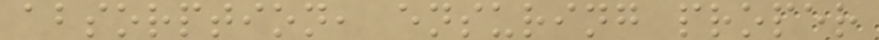absorption, ensuring proper
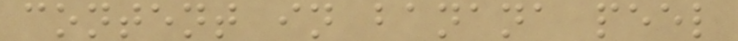content in banana peel
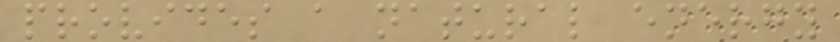provides a natural energy
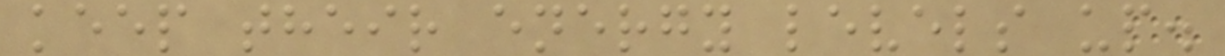keep their energy levels up.
